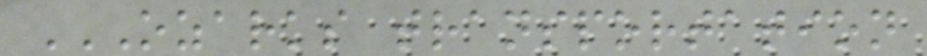OZARKS TRANSPORTATION
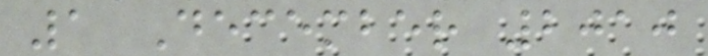1 December 2010
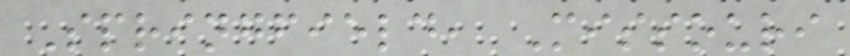Springfield, Missouri
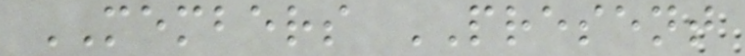MEMBERS PRESENT
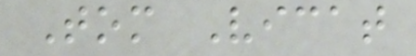Tom Vicat
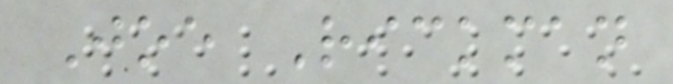Joe Rickman
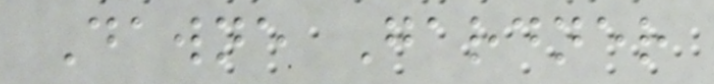Dawne Gardner
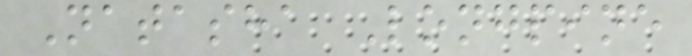Natasha Longpine
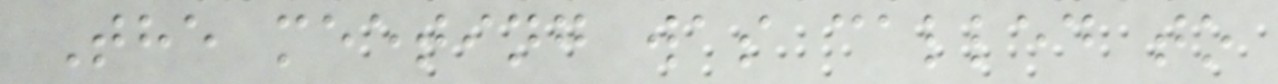The meeting was called to
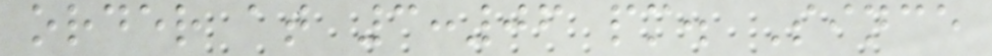order at 3:06 pm. Since
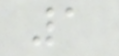1
